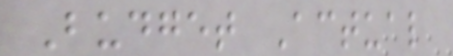Budget Actual
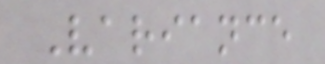Variance
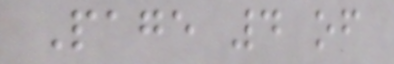Page 4 of
